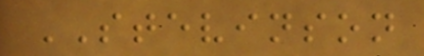STEVINSON
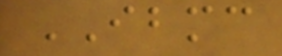IBMC
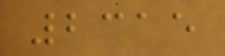2315
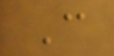C
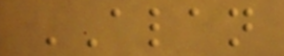ALAN
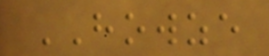HOWZE
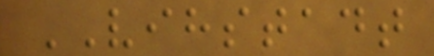VIHSTADT
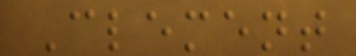Clement
